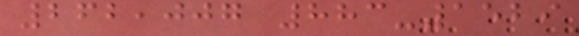262,007 883-1529
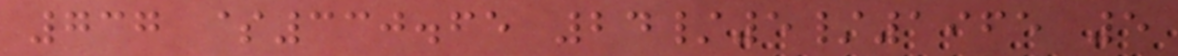737 $330.65 24/5/1965 5
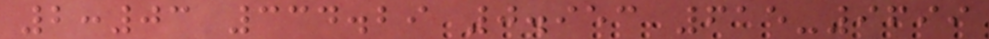2:03 334.29 0.953 615-9699
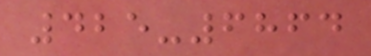425-6864
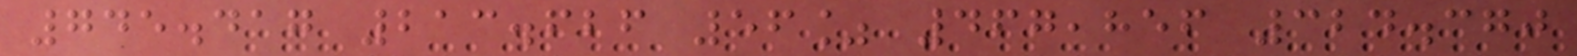745.417 213.626 56% 467,856 324.370
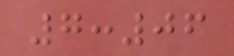7:06
